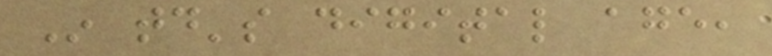In today's digital age,
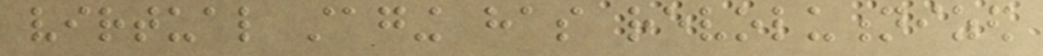virtual staging has revolutionized
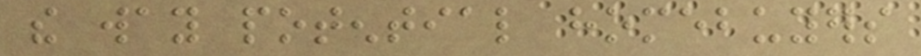the way potential homebuyers
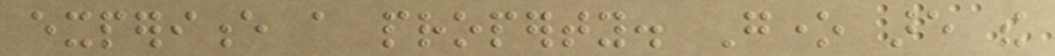experience a property. Gone are the
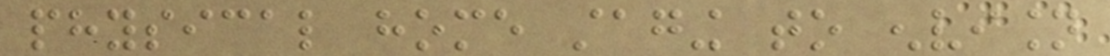physical home staging to envision
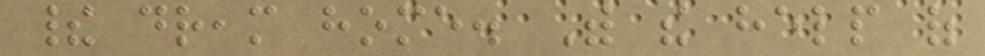their dream home. With the help of
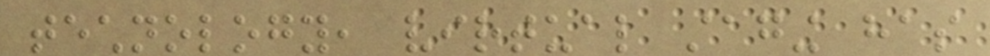technology, virtual staging has
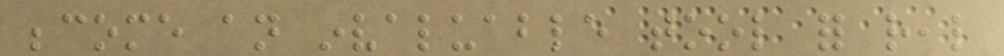become an invaluable tool for real
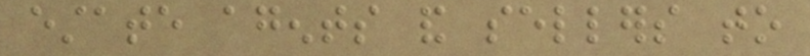estate agents and sellers to
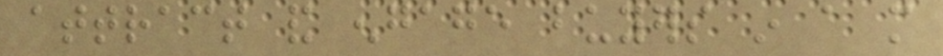attract and engage buyers in a more
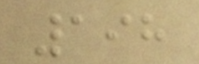198
